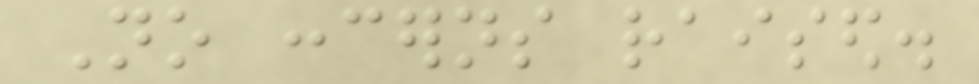No concerns raised.
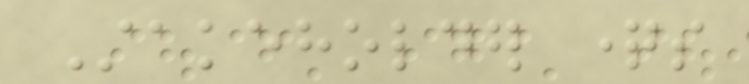Stakeholder questions
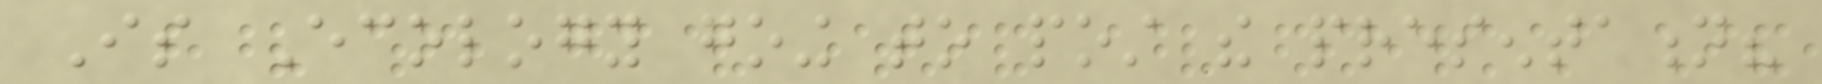Is Ecology going to post the presentation?
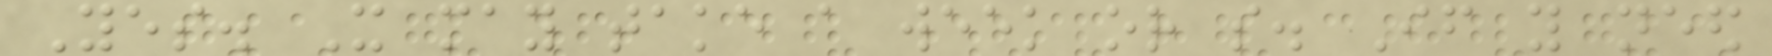Yes. It may take a week or so. If you need
